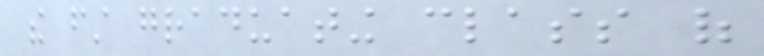the first graduating class of
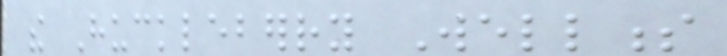the Huckleberry Wellness
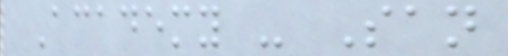Academy - San
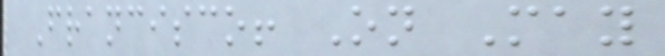Francisco! On May
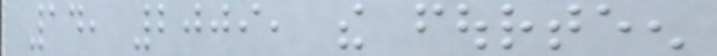14, 2009, the fourteen
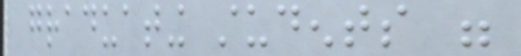graduating students were
